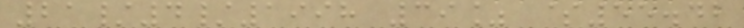21/4/1998 39% $55.42
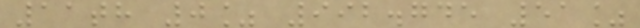11th 0% 992.745 51%
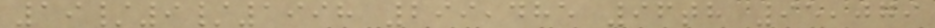19/9/1998 299,485 96th 95,079
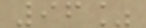96%
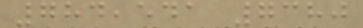784,541 7380
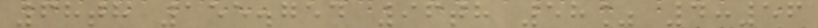68th 155.754 96th 58% 4:56
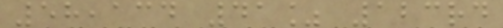58,134 41% 123rd
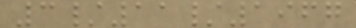3/11/1967
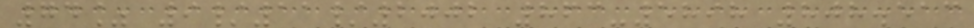74% 9/11/2002 863-5898 808.513
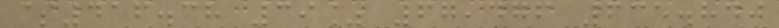$416.38 39% 67,476 635.840
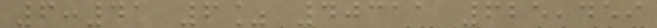6:41 6% 40311 625,459
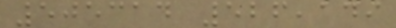505314 526,149
